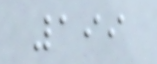199
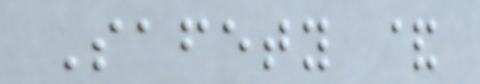Safety &
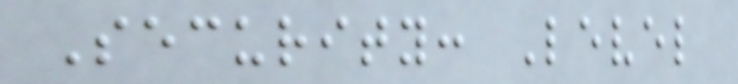Security: Level
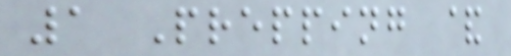1 Prepping &
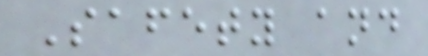Safety and
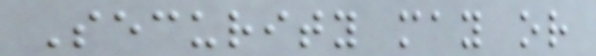Security may or
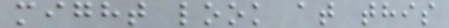might look at this
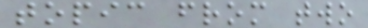topic from two
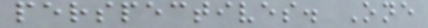perspectives. One
